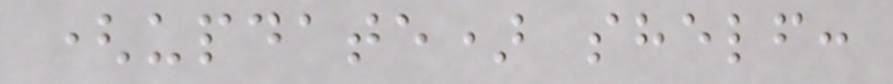(update) shelf:
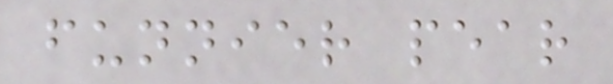funnier pear
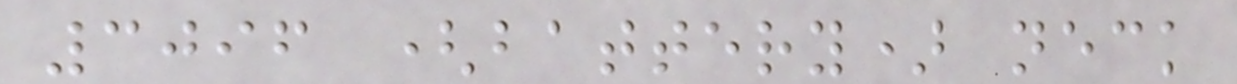3096 (battery) neck
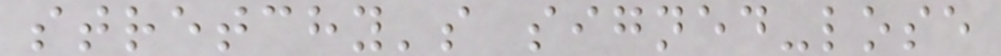stretchy's signed-lose
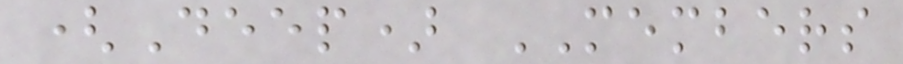(Deep) MEMBERS
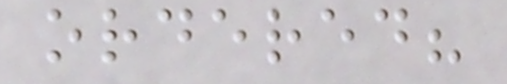ordered?
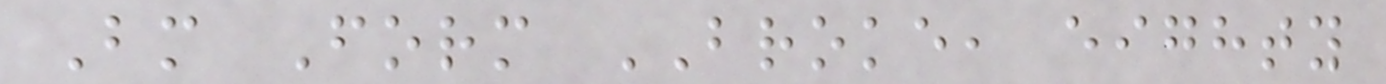Bm Form BROKE, eighty
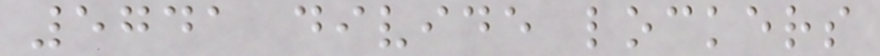5741 divide lockers
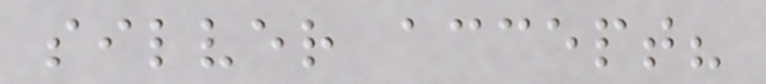silver accept?
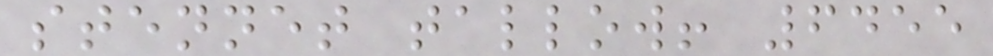stennet tallow! 6455
